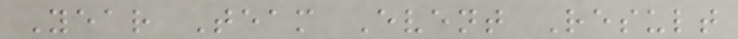Year Team Event Result
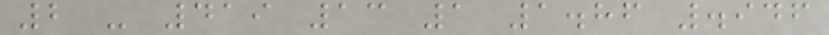2 - 419 13 1 1.86 .946
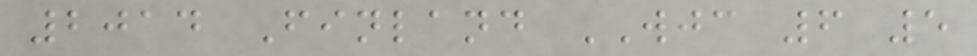2014 Finland WJC 6 5
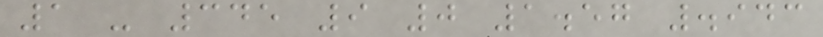1 - 345 9 0 1.57 .943
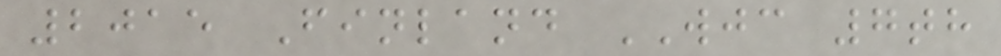2015 Finland WJC 7th
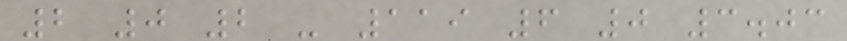2 0 2 - 119 6 0 3.03
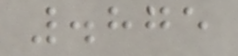.875
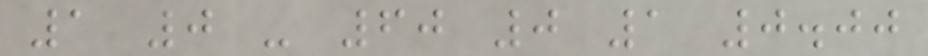1 0 - 60 0 1 0.00
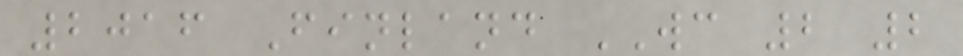2016 Finland WC 2 2
